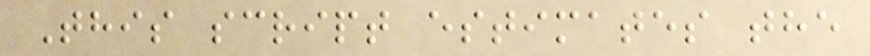This script estimates the
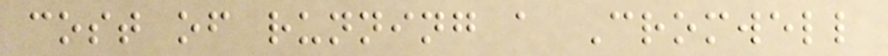cost of running a Cromwell
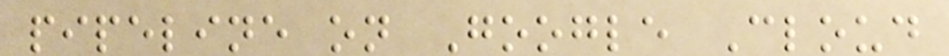pipeline on Google Cloud
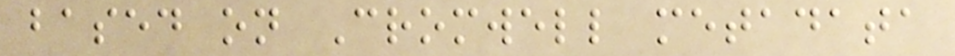based on Cromwell metadata
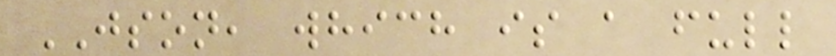JSON, which is a full
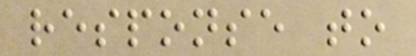response to
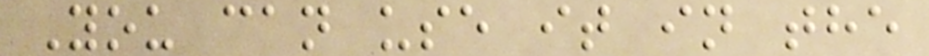You can use it in the
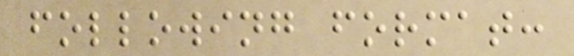following format:
